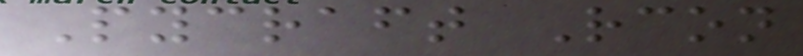Pycraft Rcon
